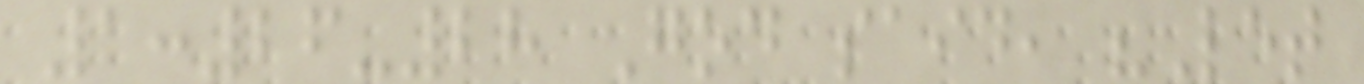1:26-28 God said, "Let
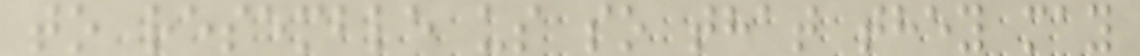to resemble us so that they may
